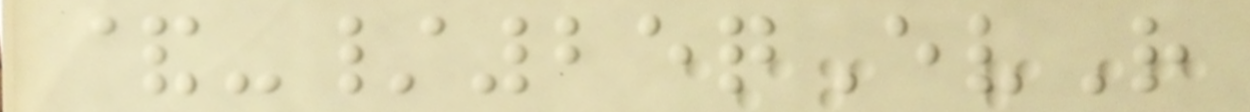&-/25qEvR
